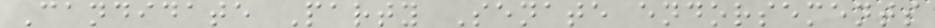Candidate Party Senate endorsements
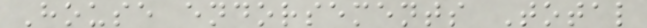House endorsements Total
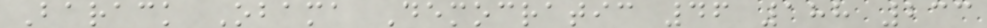Barack Obama Democratic 46 188 233
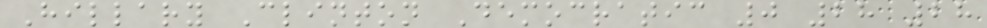Hillary Clinton Democratic 0 28 28
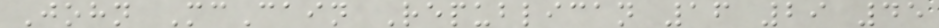John McCain Republican 16 29 45
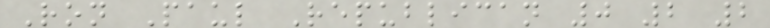Ron Paul Republican 0 2 2
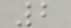2
